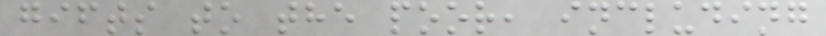gifts to the poor, including
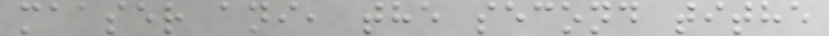maaser ani, the second tithe
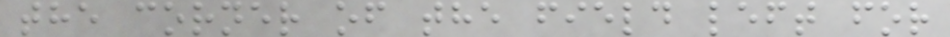the corner of the field left for
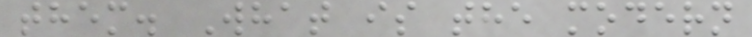them. What is the modern
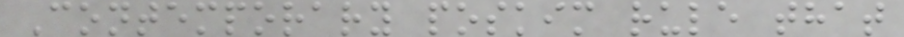Contemporary poskim rule that
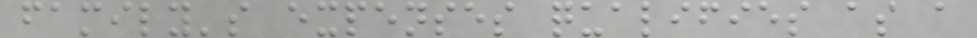family's expenses qualifies as a
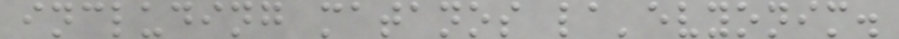including matanos la'evyonim.
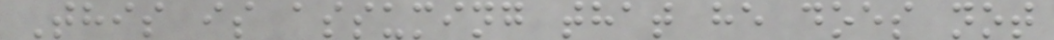This is assuming that he does not
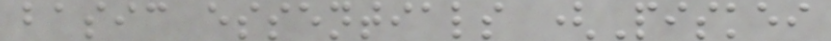basic essentials (Piskei
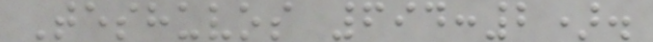Teshuvos 694:2).
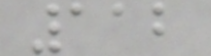112
